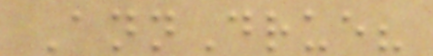AnnDrue?
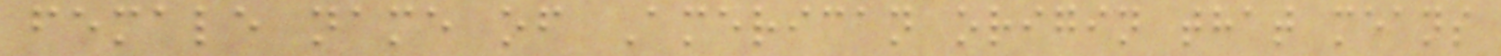female name of American origin that means
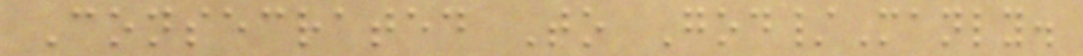Consecrated To God/Manly.
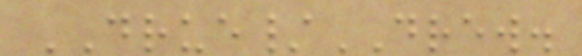DRUE/DREW.
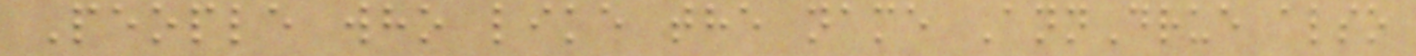People who like the name AnnDrue also
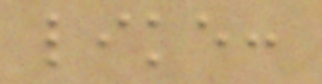like:
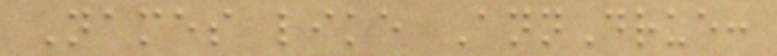Names like AnnDrue:
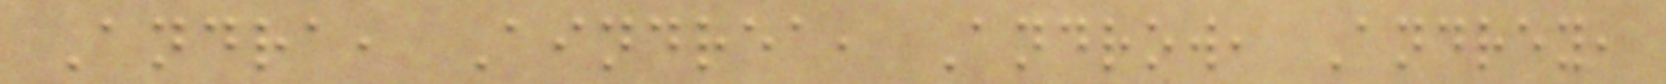Andra, Aindrea, Androw, Andrey,
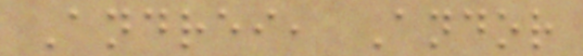Andrei, Andor
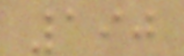190
